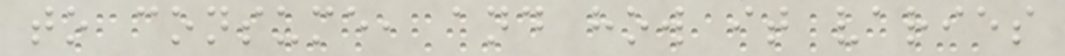to consume, and how it varies
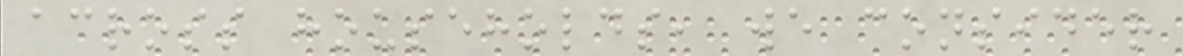across households, we consider
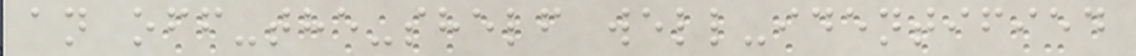an off-the-shelf well-identified
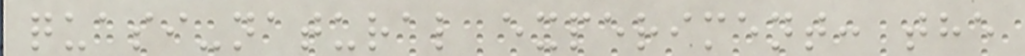quasi-natural experiment: the
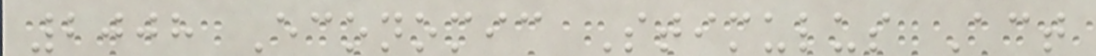2008 Economic Stimulus Act
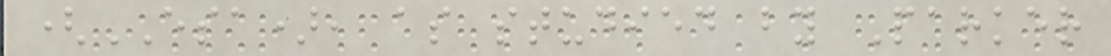(ESA), as studied by Parker
